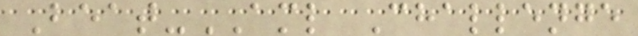Beat-AML Challenge
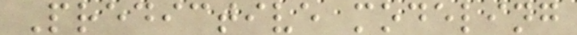Predictive modeling
